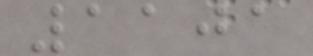1101
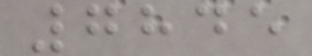7845
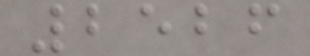2526
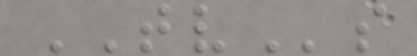TVs
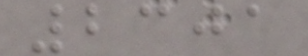2301
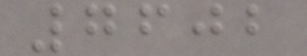7602
